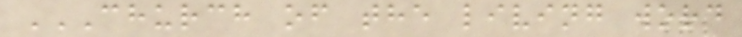CHURCH OF THE LIVING WORD
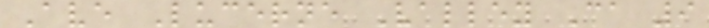Ave Lucerne Valley Ca 9
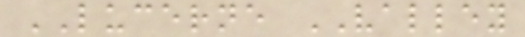LUCERNE VALLEY
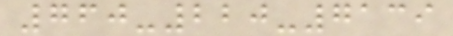760-220-7139
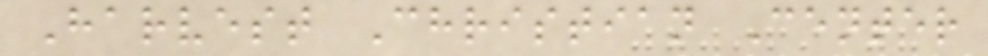Harvest Christian Center
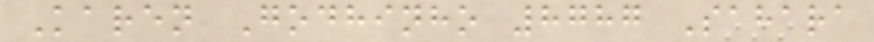Karen Godhinho 8787 Sahara
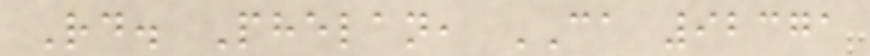Rd. Phelan, CA 92371
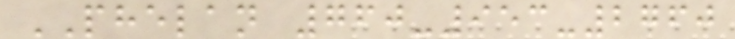PHELAN 760-953-2760
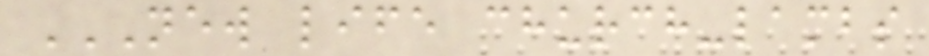NEW LIFE CHURCH-LAMBS
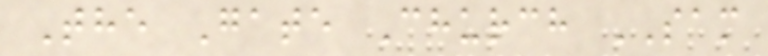The Gate Church SAM
